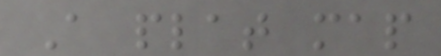A plat map
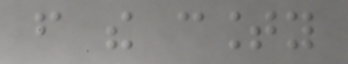from the county
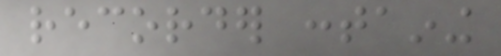recorder containing
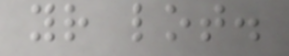your lot.
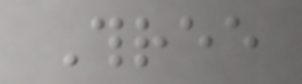Three
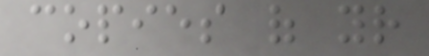copies of your
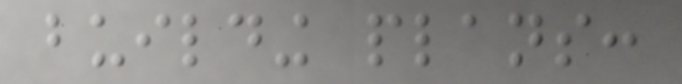building plans:
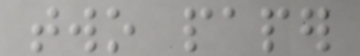two paper
